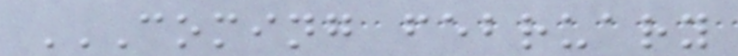COMING FEBRUARY
